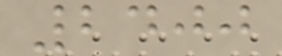2400
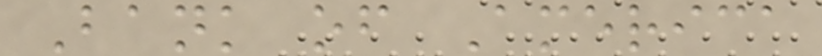Bank of America
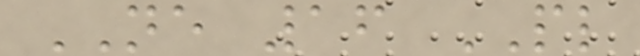NE 16 PL
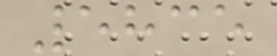5835
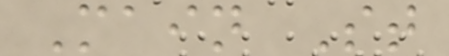Main St
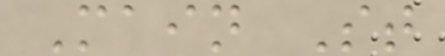Main St
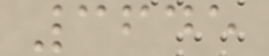3645
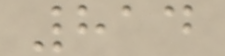814
